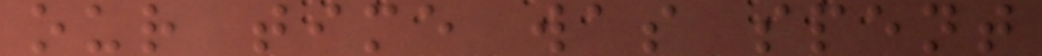our time was spent
